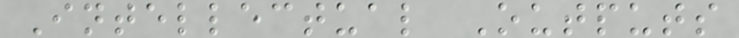Intellectual Outputs
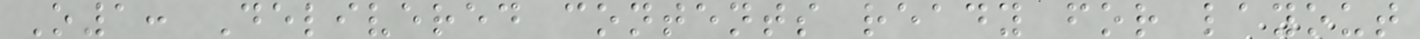O1: Delivered contents ready for layout
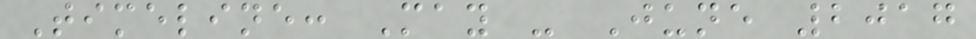Timeline: May - June 2017
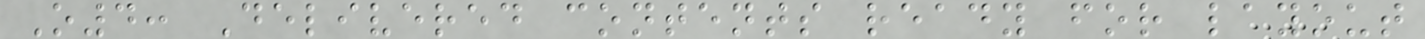O4: Delivered contents ready for layout
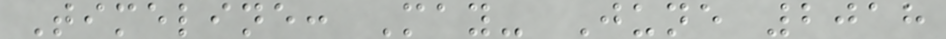Timeline: May- June 2018
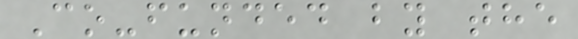Co-funded by the
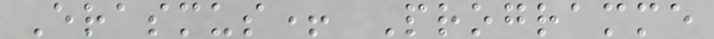Erasmus+ Programme
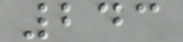243
